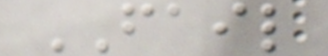FAIL
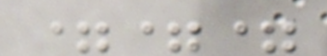===
